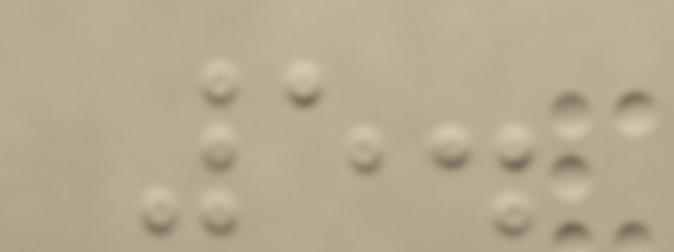5.
